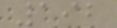192
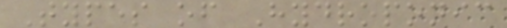Types of Hydroponic
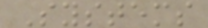Systems
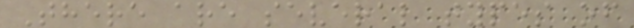There are several types of
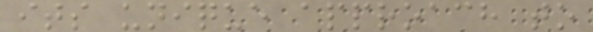its unique approach to
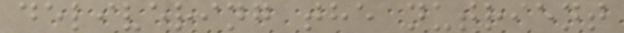delivering the nutrient
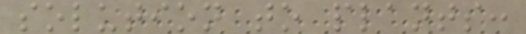solution to plants:
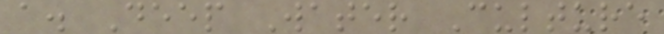a. Deep Water Culture
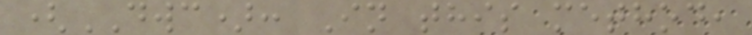(DWC): In this method,
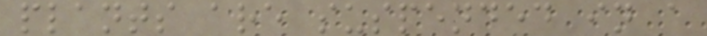plants are suspended in a
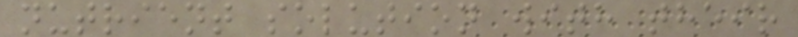nutrient solution with their
